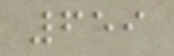659
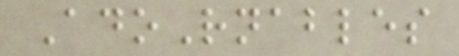AdoRnables
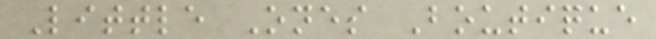Little Ones Boutique
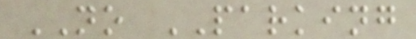NO PARKING
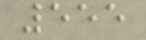555
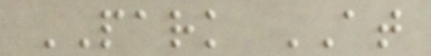PARK AT
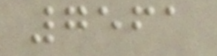7561
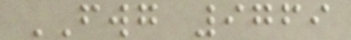FWG 9769
